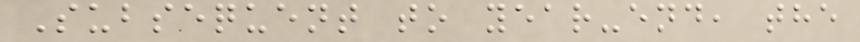Subsequent to year-end, the
